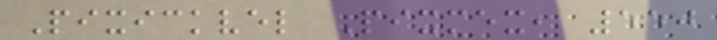Pixickvel Pixmex, 550
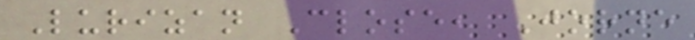Lurizan Close, Jorne
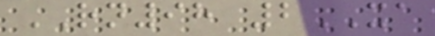RN98 2XA
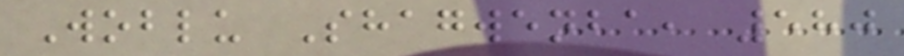Woblu Shagwenba, 580
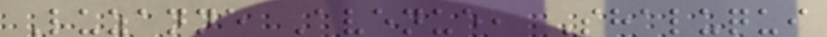Luzanne Avenue, Shaluqui
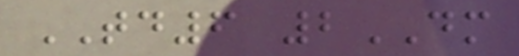TD6 2DM
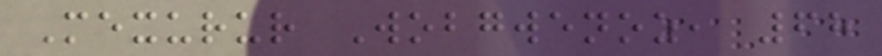Mexurur Wobgwenoz, 68
